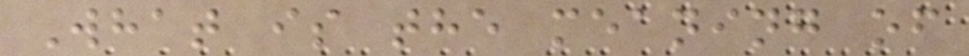What is the meaning of
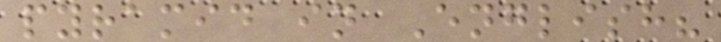pyramid in English?
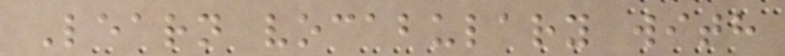Learn vocabulary with
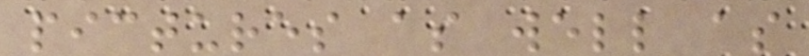pictures as well as
